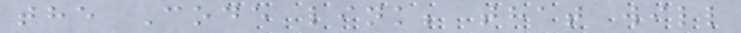the Code link; that will
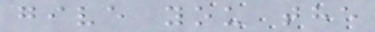give you the
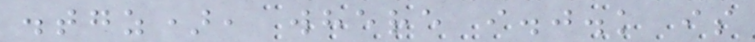.tgz), where i.j.k is
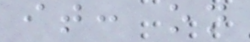it: on
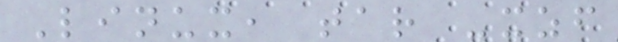Linux, tar -xzf
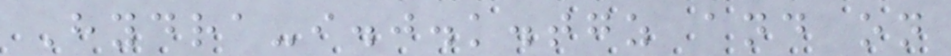Hydra-i.j.k.tgz and on
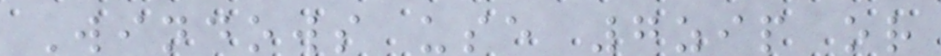Windows use 7zip or
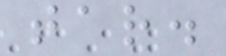tar.
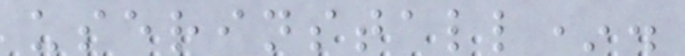userinstall*.
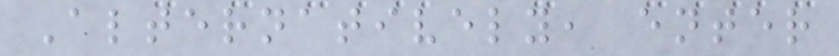Alternatively, enter
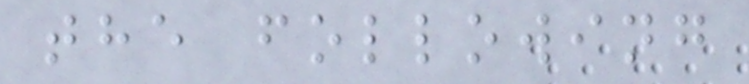the following
